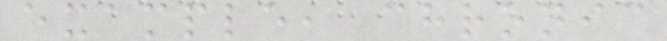example, chronic
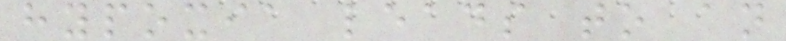hypoxia leads to an
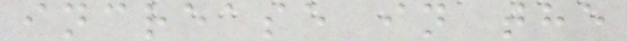increase in the
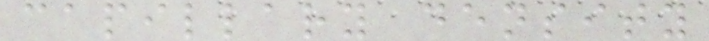capillary density
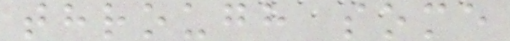through some
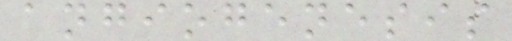angiogenesis
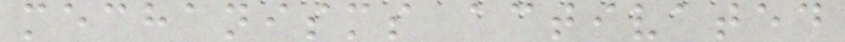mechanisms activated
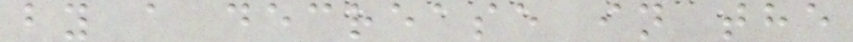by a decrease in the
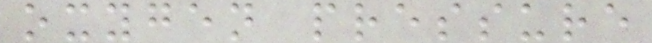oxygen pressure
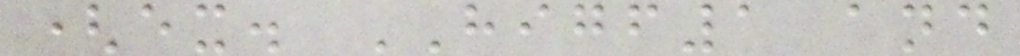(ex. HIGF1 and
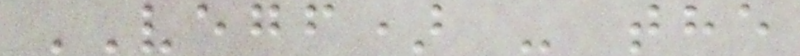VEGF) - the
